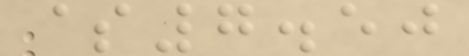$7.50
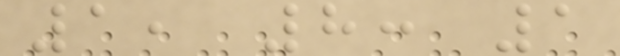1, 8: 1
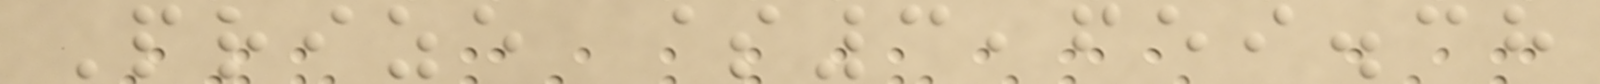Prize $3,659.38
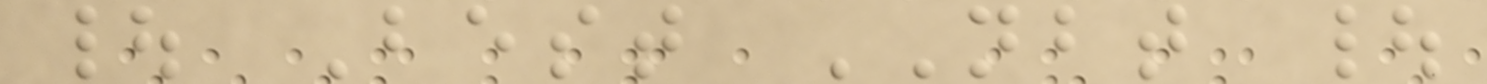| Best NBT |
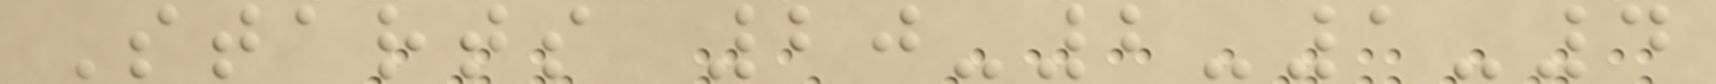Starts 20-2-1-4
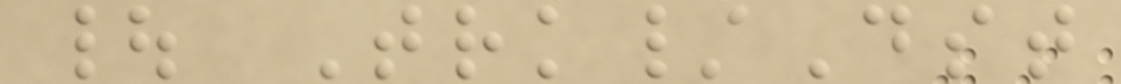| Trk/Dst
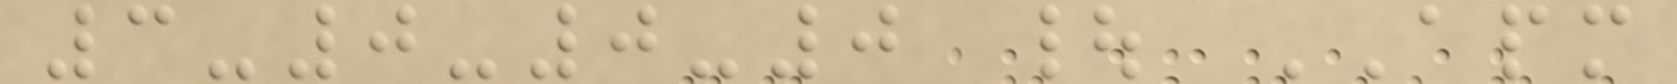3-0-0-0 | APM
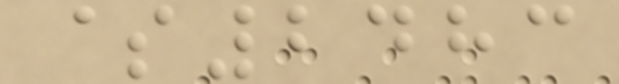$2483
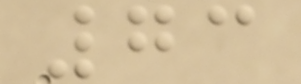73
